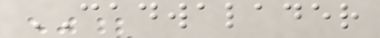CADWALADER
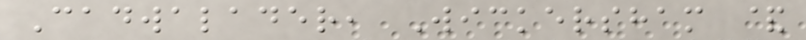Cadwalader, Wickersham &
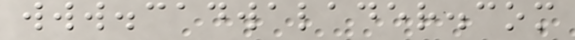www.cadwalader.com
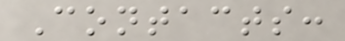Contacts:
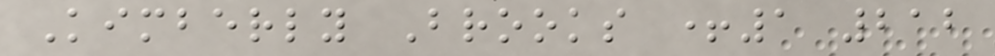Kimberly Brooks +1 212
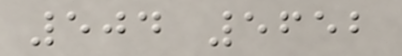504 5652
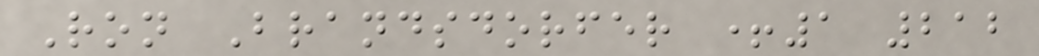Ron Brandsdorfer +1 212
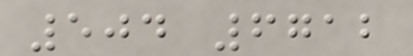504 6712
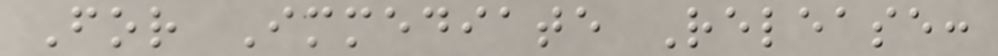For Immediate Release:
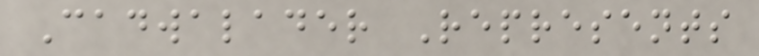Cadwalader Represents
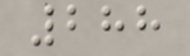288
